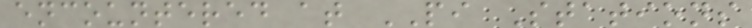encountered at PI Stations
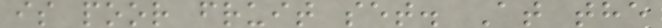is poor fruit set. At the
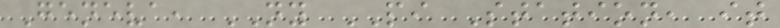Geneva, NY PI Station, it
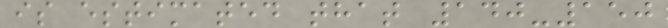is estimated that 140-150
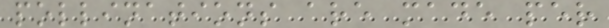pollinations are made per
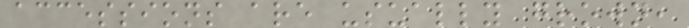accessions are usually grown,
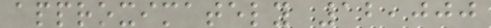approximately 12,000
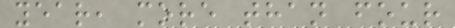year, more than four
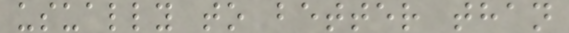usually to better than
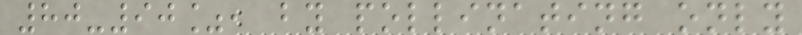80-90%, by pollinating only
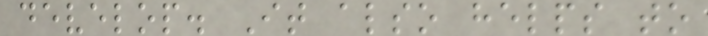develop. It also helps to
